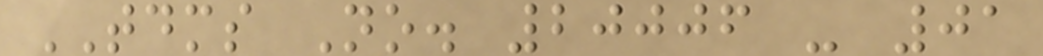TDMS No. 20006 - 01
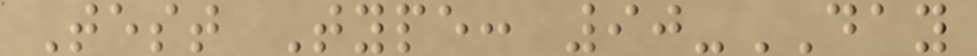Test Type: 90-DAY
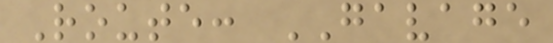Route: GAVAGE
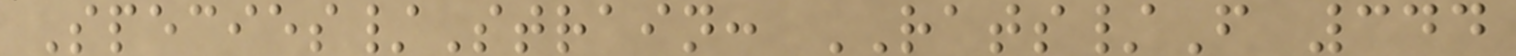Species/Strain: RATS/F 344
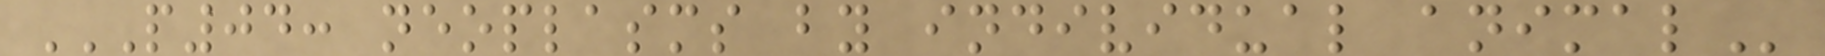P04: NEOPLASMS BY INDIVIDUAL ANIMAL
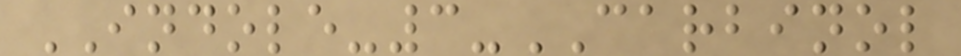INDOLE-3-CARBINOL
